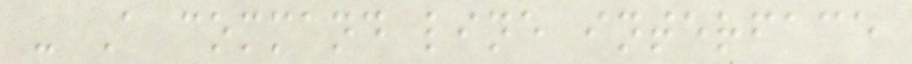- A command line interface
